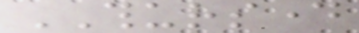THURSDAY
